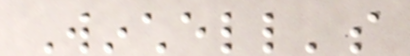Winchell's
